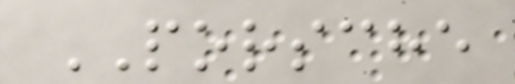PORSCHE
